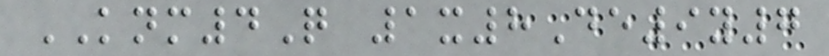KNM4Q 1x8De9y7
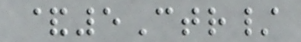&5Ctr/
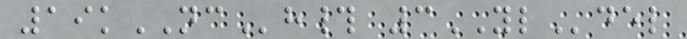19kNCh# 3YLdel
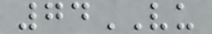74VU
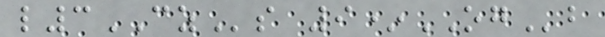l3CZs 9*OGb
